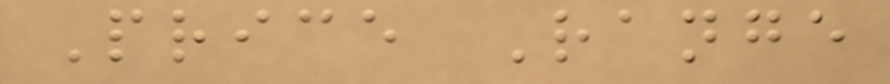Price Range
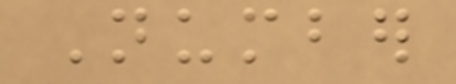Number
